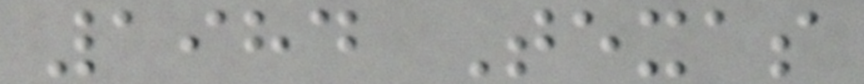1984 Texas
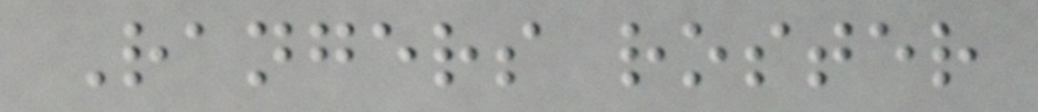Rangers roster
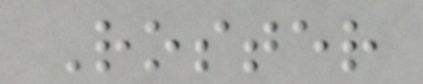Roster
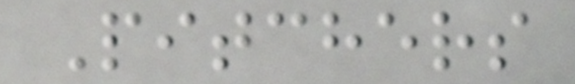Pitchers
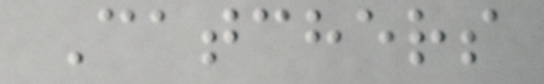Catchers
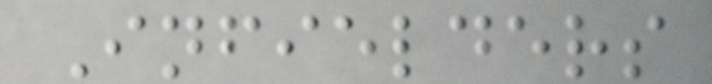Infielders
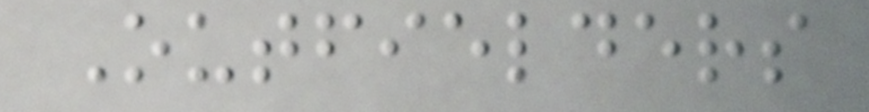Outfielders
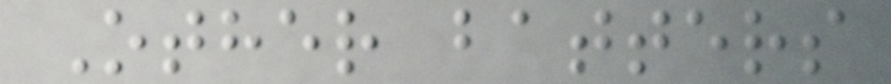Other batters
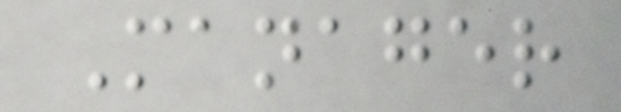Manager
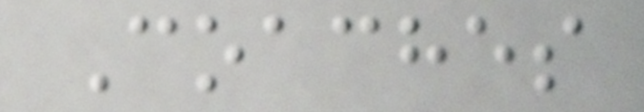Coaches
